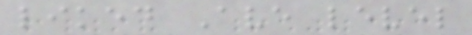liked Ave level
